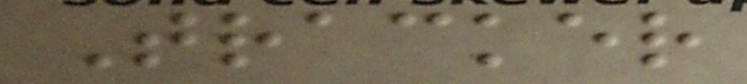Tracker
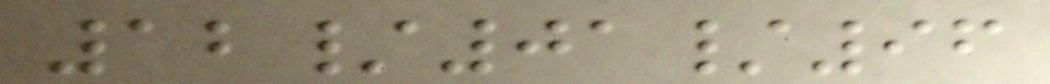12/01/96
